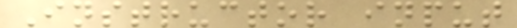Instructor input
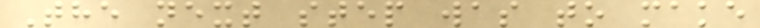The next step was to make
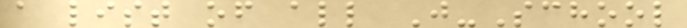a list of all J-School
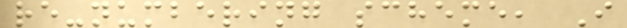re-numbering scheme, I
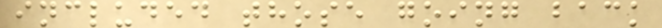included those going back
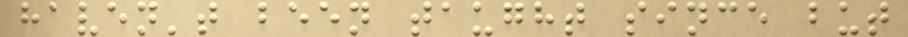haven't been taught since but
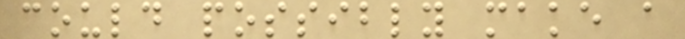could possibly make a
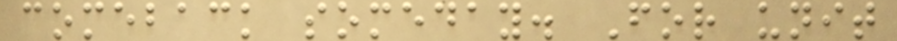comeback someday. For unit
